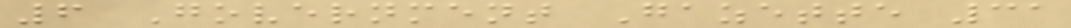6 Government Gazette 31
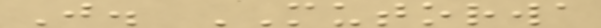J. MUTORWA
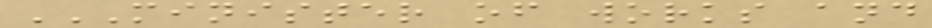MINISTER OF WORKS AND
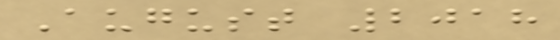August 2018
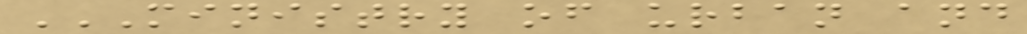MINISTRY OF URBAN AND
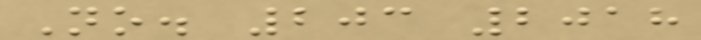No. 203 2018
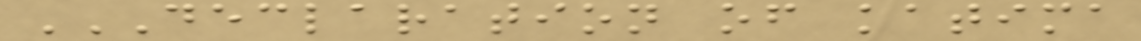DECLARATION OF KATIMA
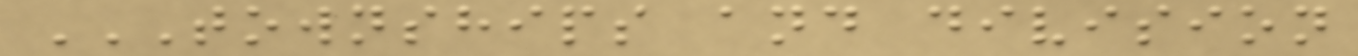TOWNSHIPS AND DIVISION
